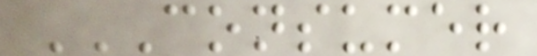CONSUMER
